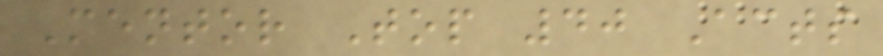Mentor Top 40 Acts
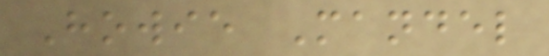Howie Mandel
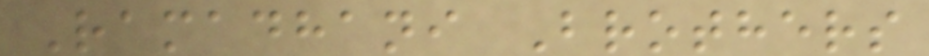Ramadhani Brothers
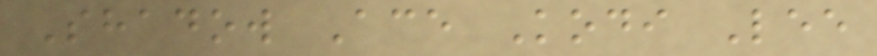Shadow Ace Kodi Lee
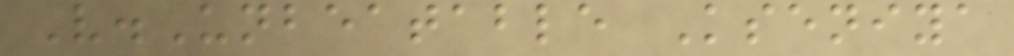V.Unbeatable Kseniya
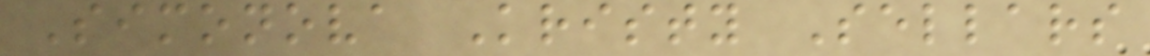Simonova Kristy Sellars
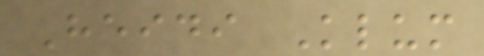Heidi Klum
